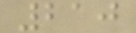210
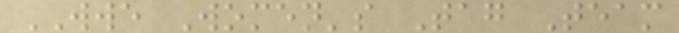WWE Women's Tag Team
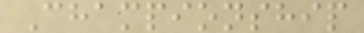Championship
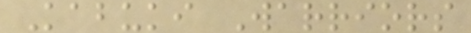Kabuki Warriors
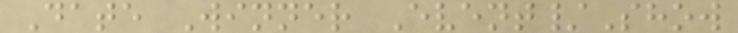Date Winner Event/Show
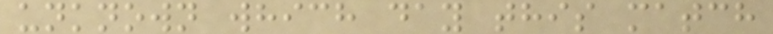unknown which day this match
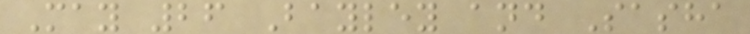May 26 Bayley and Sasha
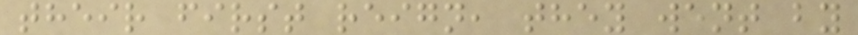their first reign, they went by
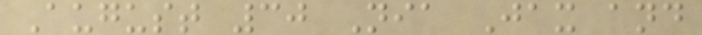August 30 Nia Jax and
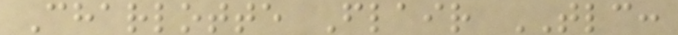Charlotte Flair TLC:
